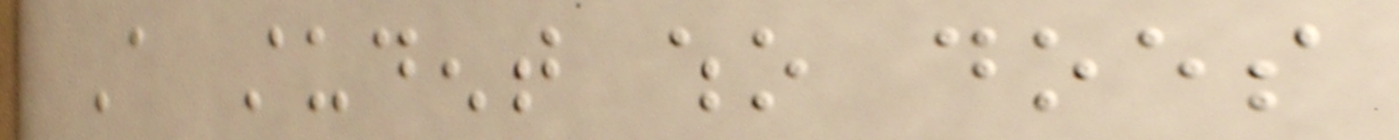A student who does
